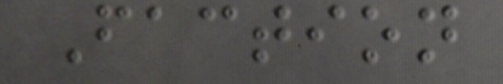Faction
